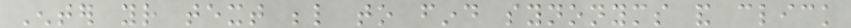Enter your text below to find synonyms and click
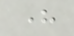here
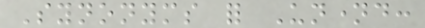Synonyms for Unnamed:
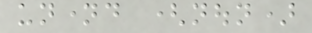unnamed (noun)
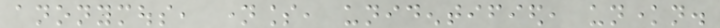anonymous, nameless, unidentified, unknown.
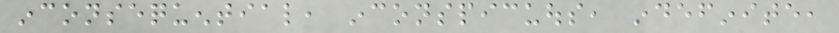inconsequential, inconspicuous, indefinite,
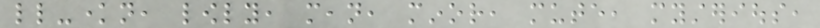little-known, lowly, mean, minor, mute, mysterious,
